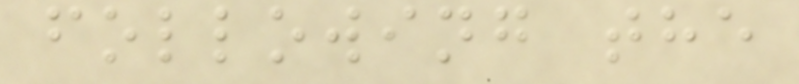following the
